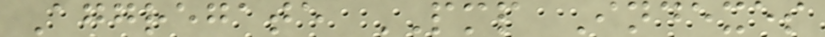Aggregate PMP Indexes
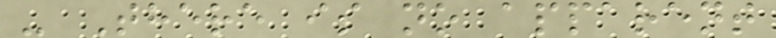- There is no apparent
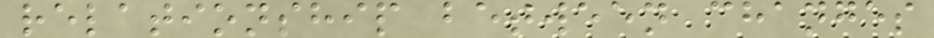relationship between changes
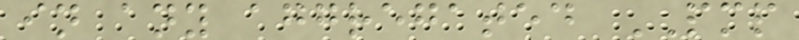in any aggregated PMP
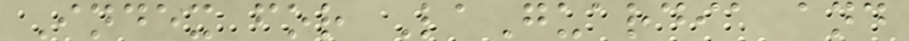Index for LaGuardia and
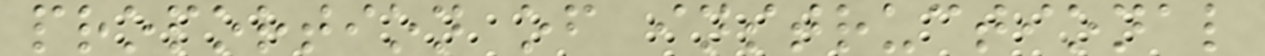proportion of instructional
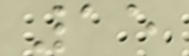15
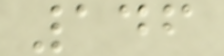146
